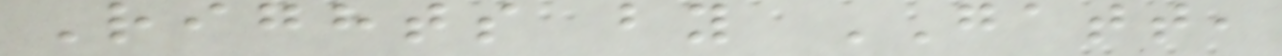Rights by GATT,
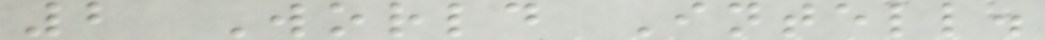2 World Intell.
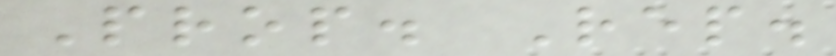Prop. Rep.
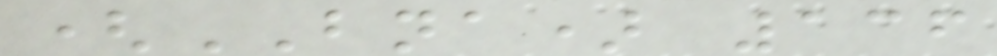(BNA) 136
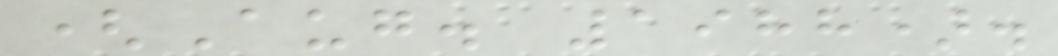(Aug. 1988).
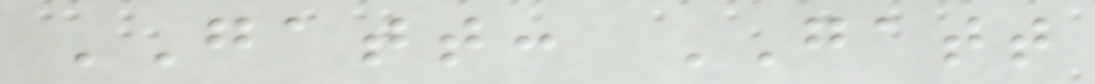GATT: GATT
